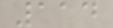114
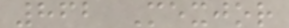862 Mexjor
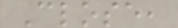Close,
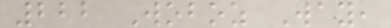222 Woboz Way,
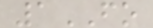1FO
